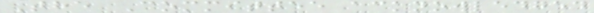The Committee acknowledged
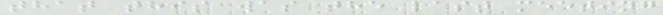that this was the last meeting
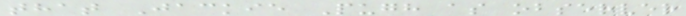that Jackie Pugh as observer
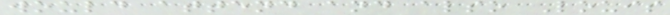would attend and also Louis
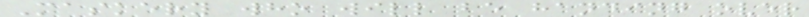Maskery who will be handing over
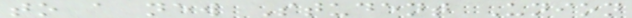to a new Student Union
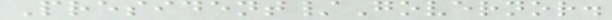President/Governor.
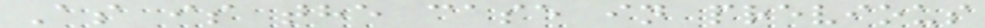As is the case in previous
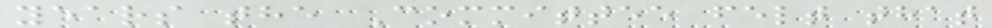years the Committee felt that
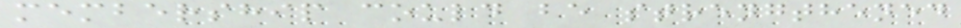membership could be strengthened
